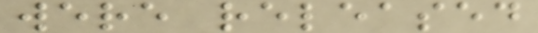were released
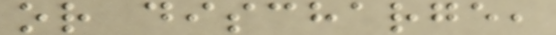or discharge,
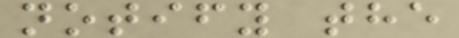notify the
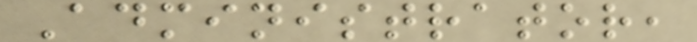Administrator,
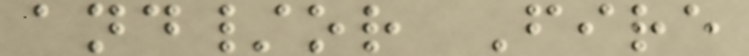and/or Fire
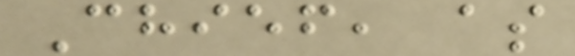Chief, as
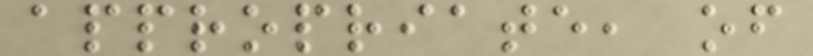appropriate, of
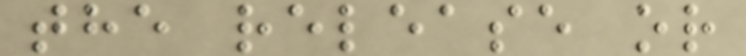the release or
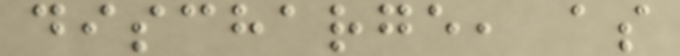discharge, as
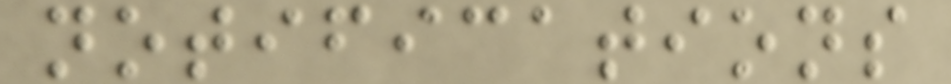notifications
